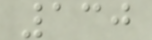130
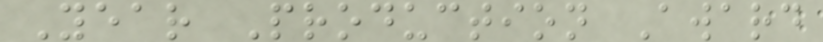Year Production Award
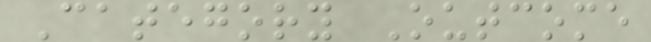Category Outcome
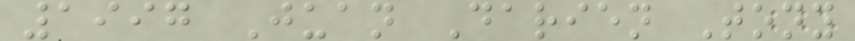1997 Juan Darien Tony
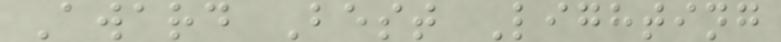Award Best Lighting
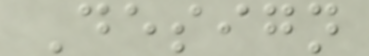Design
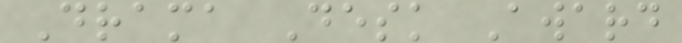Drama Desk Award
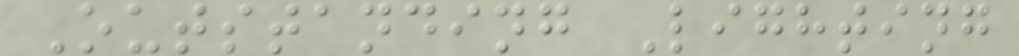Outstanding Lighting
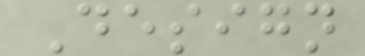Design
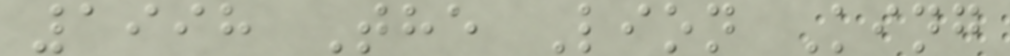1998 The Lion King
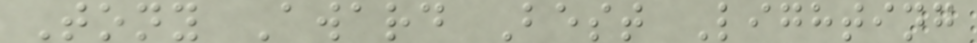Tony Award Best Lighting
